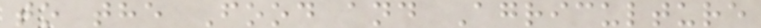to the Food and Agriculture
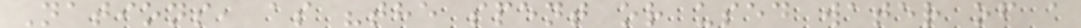Nations, as "the spent or used water of a
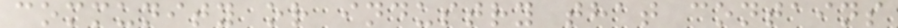community or industry that contains
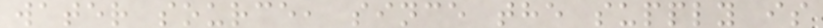water source, since the supply is
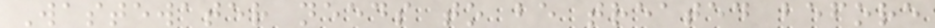Wastewater needs to be treated before
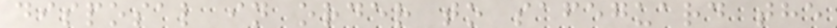disposal in order to safeguard the
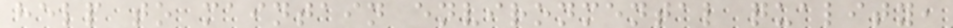help to maintain environmental quality,
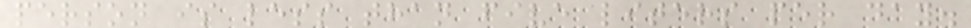person is less than five liters per day.
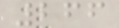266
